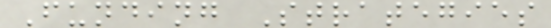Funding Strategies
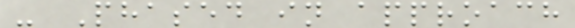- Phased in approach
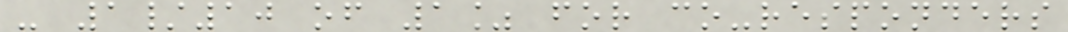- 1/10 of 1% for co-responders
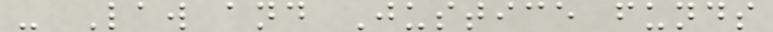- Law and Justice funds
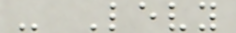- Levy
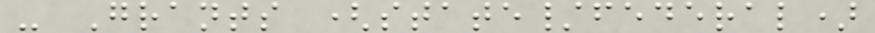- Grants (state/federal)
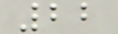22
